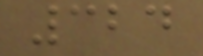324
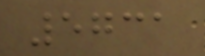5731
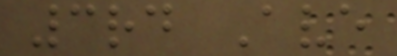3rd Ave
